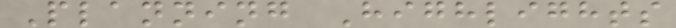Planning Highlights
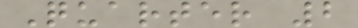Quarter 2
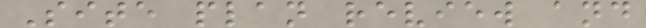Site plan review and
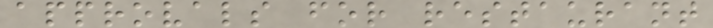approvals for restaurant
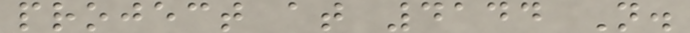project at 4144 N.
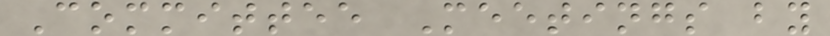Committee Meetings by
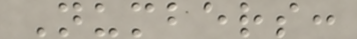Numbers:
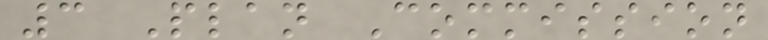3 Plan Commission
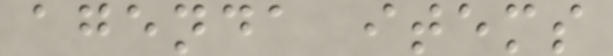agenda items
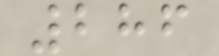286
